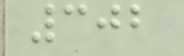302
